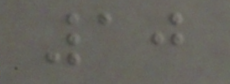10
